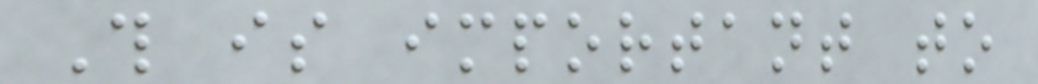This is important to
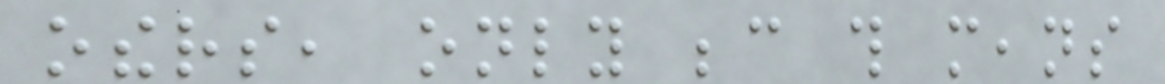others, only because this means
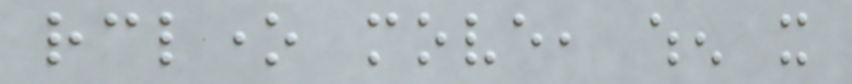rclone move, when it
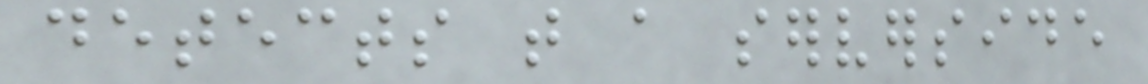detects that a serverside
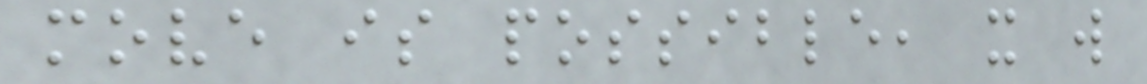move is possible, it will
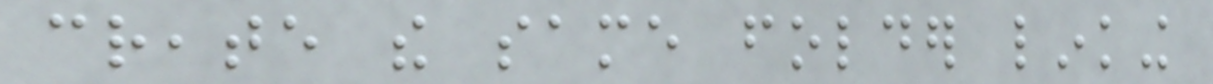create the same folder linking
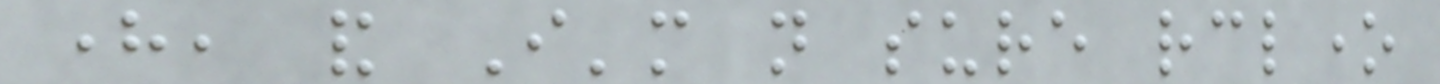here, and I'm not sure rclone
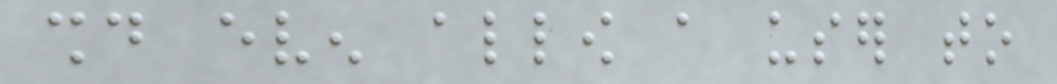should even allow a user to
